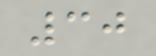30
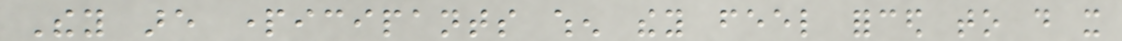They are participants when they feel forced to do it
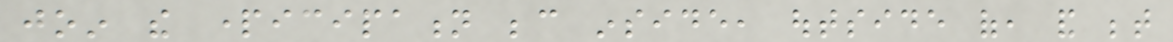join the participation because inside, outside of, and between
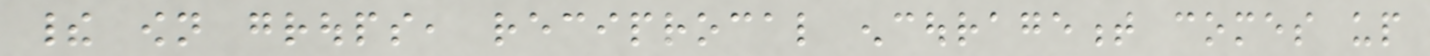their own groups, reciprocal encouragement comes up
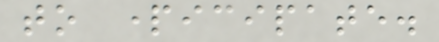to participate.
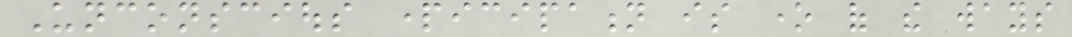Unconscious participation is one of the ways
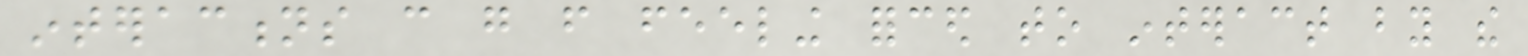interactions can go from feeling forced to interact by the
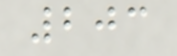203
